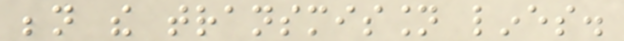beneath the transmission lines.
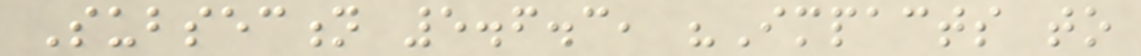Subsection 5.6.3, "Impacts to
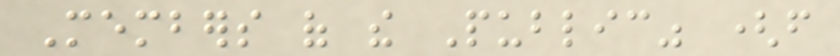Members of the Public" (from
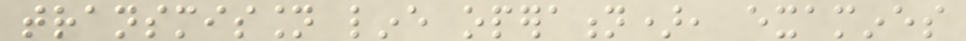transmission line operation), examines
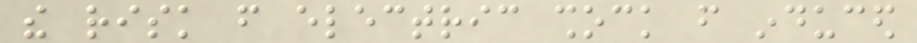the risk from electric shock from induced
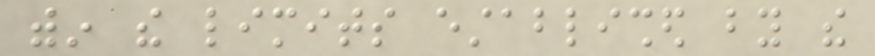within the limits established by the
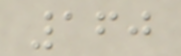160
